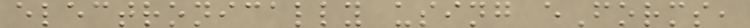electronically using eForms,
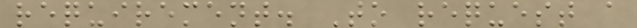requirement. To request a
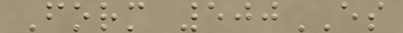Form 500ES
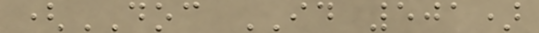(DOC ID 501)
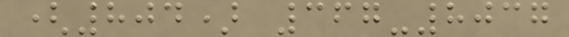(804) 367-8037
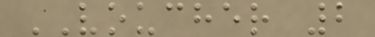VOUCHER 2
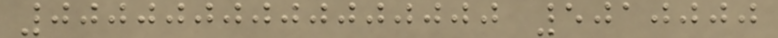0000000000000000 5010000
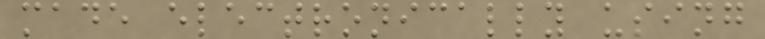made electronically using
